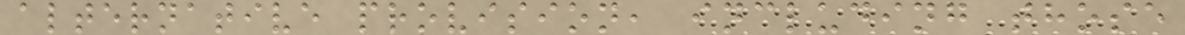alternative provision, including those
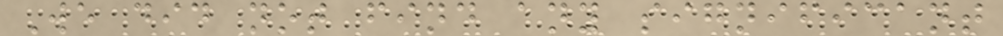We did not find any significant
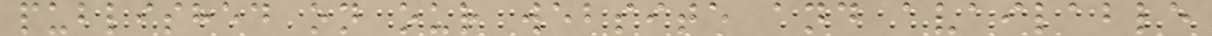published on our website and available
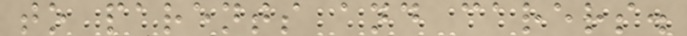to parents and carers.
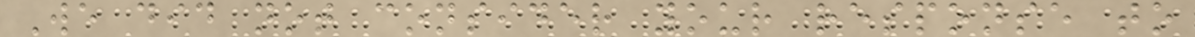We did not consider your response to
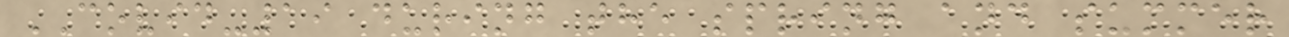COVID-19 during the spring and summer
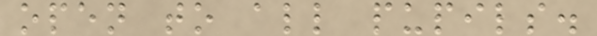open to all pupils.
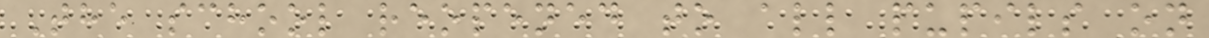The school reopened to all pupils on
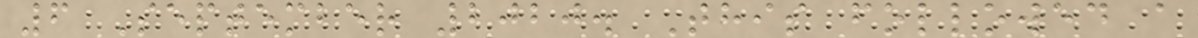6 September 2020. This followed a
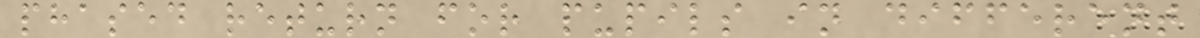phased return for pupils in different
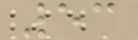53
